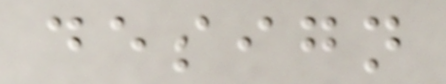design
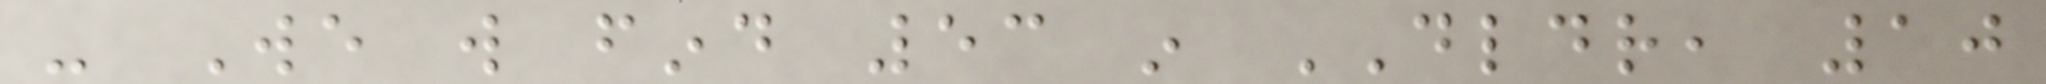- We will find 53 in DLDR, 10
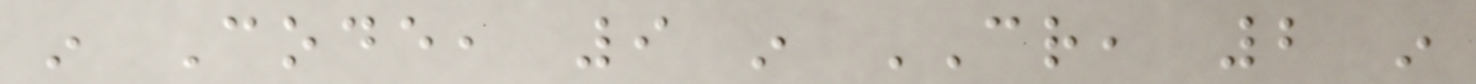in Code, 9 in CR, 2 in
